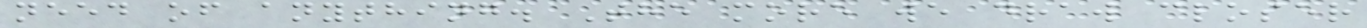need of anything. The more we draw closer
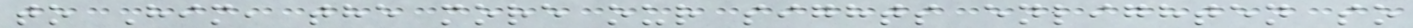to Him, the more our sights enlighten so
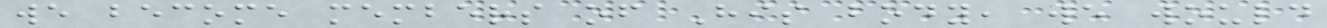we become members of His body, we would
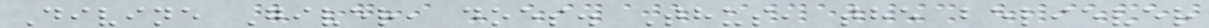Divine Giver, does. Thus, the believer
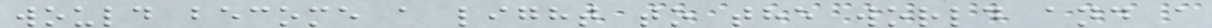would become a light to the world and a
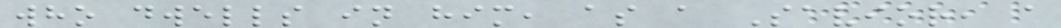who dwells in him, as a Savior, a
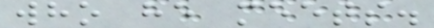who he meets.
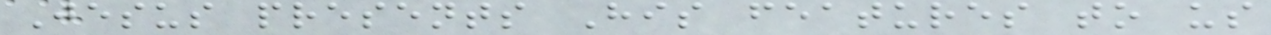Jesus presents His features to us
